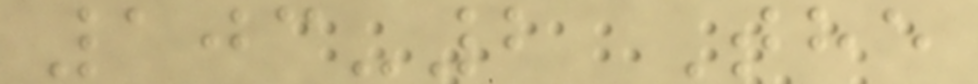103-2 The
